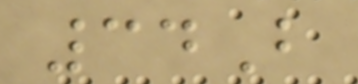34B
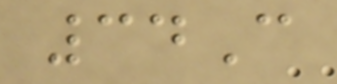34C
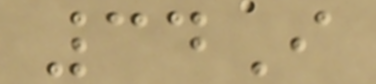34I
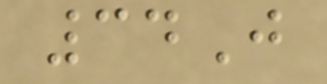34J
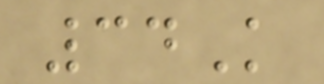34K
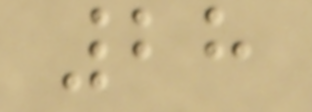28
